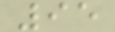95
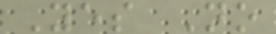Yes No
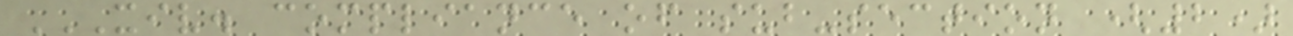XIV. COMPLIANCE OF SUB-SECTION (2)
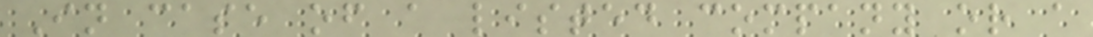In case of a listed company or a
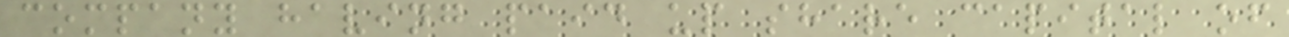company having paid up share capital of
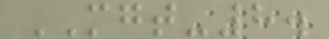MGT-8.
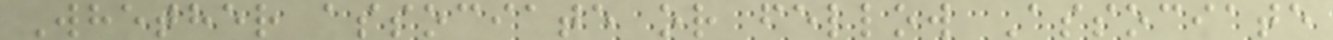Whether associate or fellow Associate
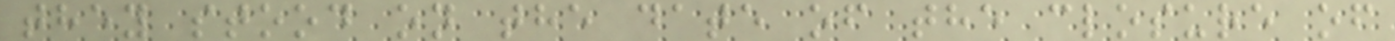they stood on the date of the closure of
